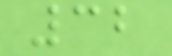32
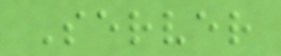Server
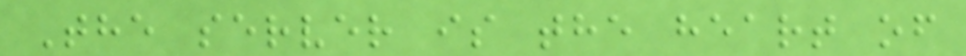The server is the heart of
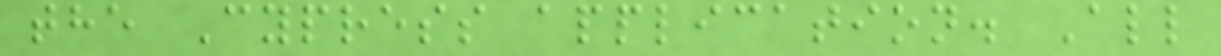the Cypress application. All
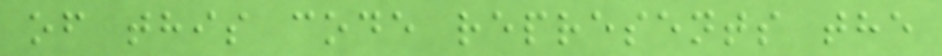of this code represents the
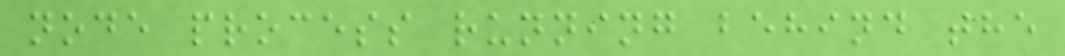node process running behind the
